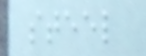steel
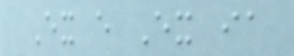Ex e Ex ia
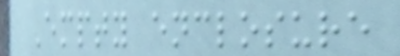Empty enclosure
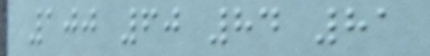100 60 84 81
